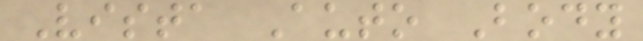Vista Auto Body
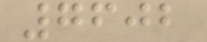7602
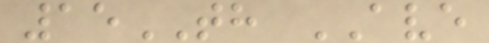15TH AVE
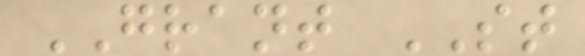GRANT ST
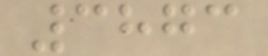3873
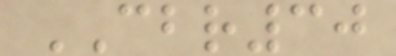CBR30
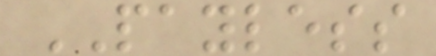PAYLESS
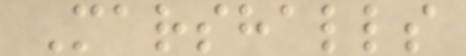Marshalls
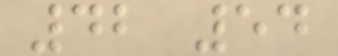42 54
